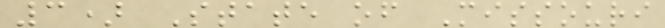3) State of Missouri
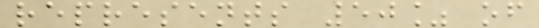represents 50% of
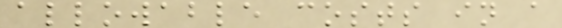allowable costs in a
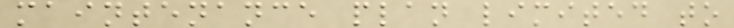maintenance plan limited to
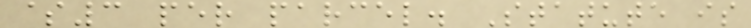$3 per parcel. Statute is
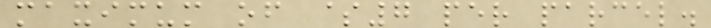maximum of $7 per parcel.
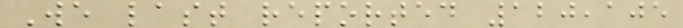We last reported 120,105
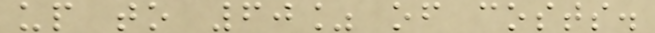up to 60% of costs.
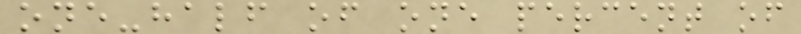one-half of one percent of
